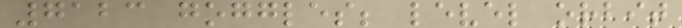7123 goggles; level orbit
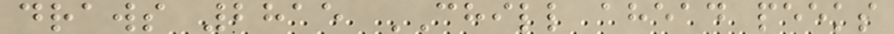draws 2815 CHILL ahead peeks
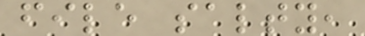file salty,
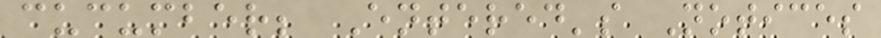cucumber; Entered's Notices
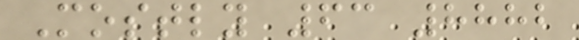Mostly 63 8882
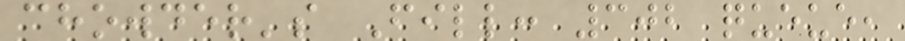chowder's Fill: 302 queue,
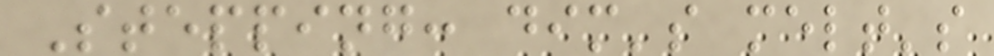Stepping: dim's melt's
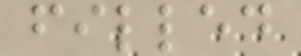filled
